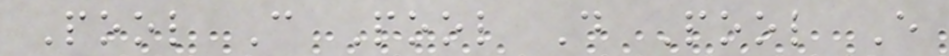Pool C Pool D Pool E
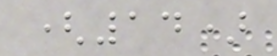(14)
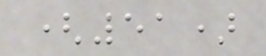(51)
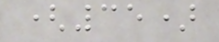(35)
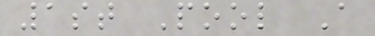1st Pool A
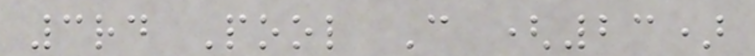3rd Pool C (23)
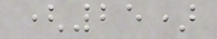(25)
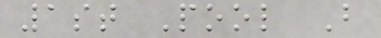1st Pool B
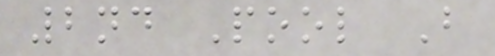2nd Pool B
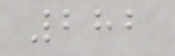282
